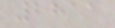2811
